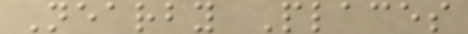Nearby Places
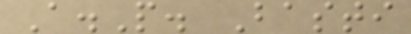A.P. Basti
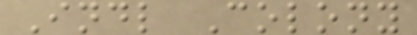Indl Colony
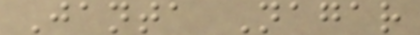Janta Nagar
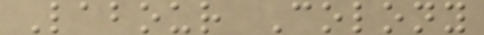Labour Colony
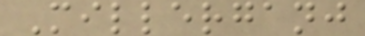Millerganj
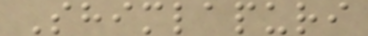Shimlapuri
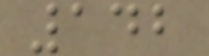142
